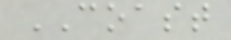COAST
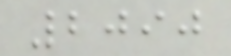2090
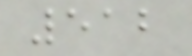512
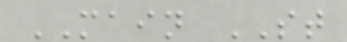MAIN ST
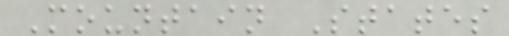Mountain States
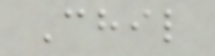Chil
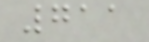711
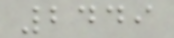2449
